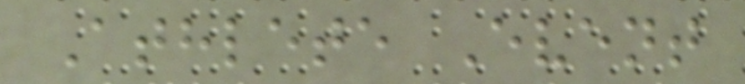Athlete Event
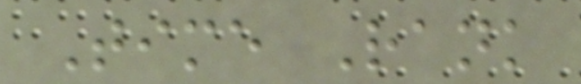Time Rank
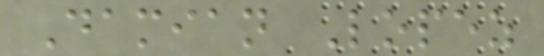Damian Lopez
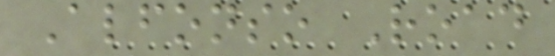Alfonso Road
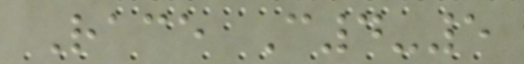Race C4-5
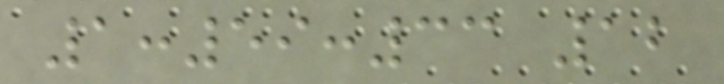1:59:33 12
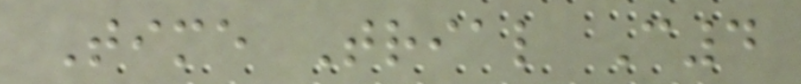Time Trial C4
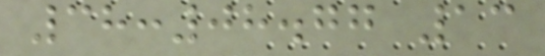38:08.77 13
